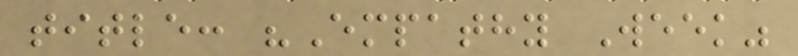title: "Empathy Week"
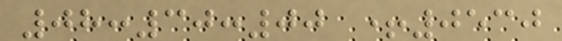08:30:00 +0530
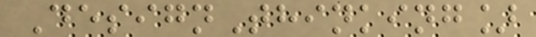DesignThinking]
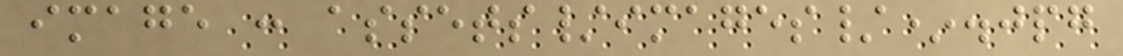image : assets/images/*.jpg
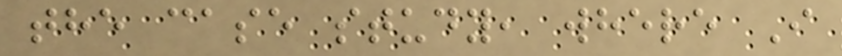the case study, where I
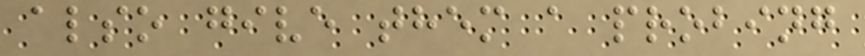also give them a probing
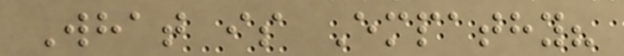What is Empathy?
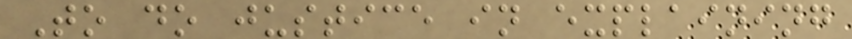To do justice in explaining
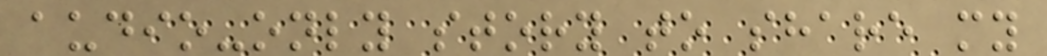audio-only story to share my
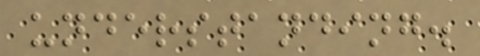understanding.
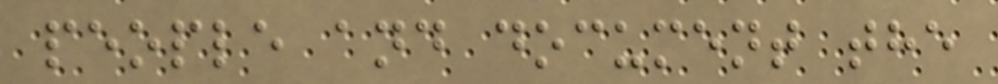people and document the
